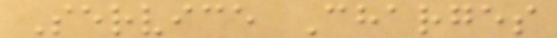Service Charges
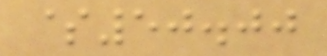$50.00
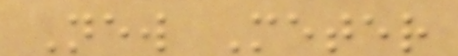New Meter
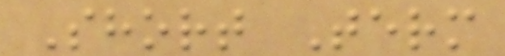Short Term
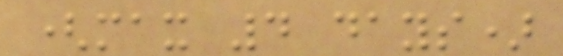(max 4 days)
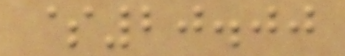$20.00
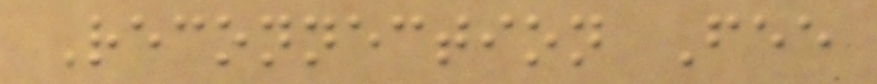Reconnection Fee
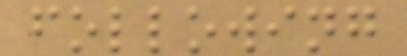following
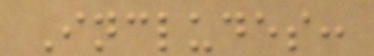Includes:
